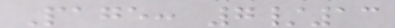Page: 7/13
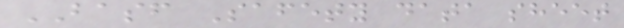BASF Safety data sheet
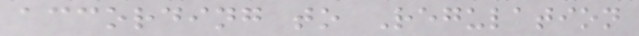according to Regulation
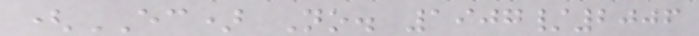(EC) No. 1907/2006
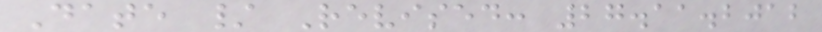Date / Revised: 27.11.2012
